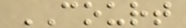COURT
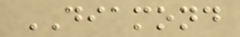DIAMOND
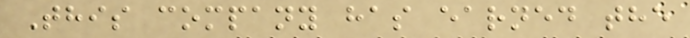This company has earned the
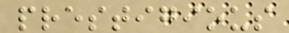prestigious
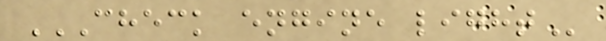CHECK ENGINE LIGHT
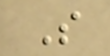S
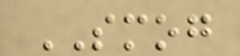SMOG
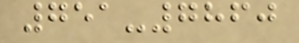751-7860
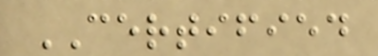CERTIFIED
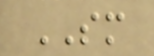SM
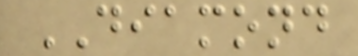DIAMOND
